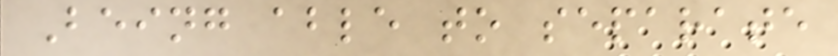Being able to separate
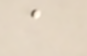a
